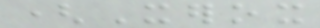(Xerox
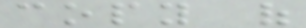copy of
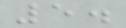5.
